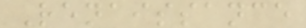Renaissance
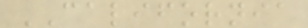CALIFORNIA
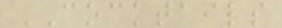COCKTAILS
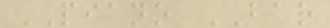PIANO BAR
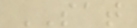SAT
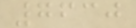7630
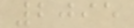2095
